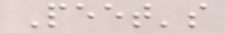Peet's
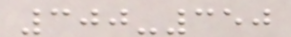300-350
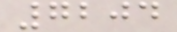7204
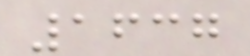1637
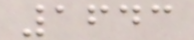1643
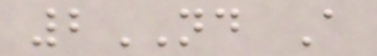2ND A
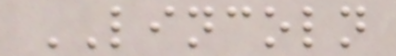LINCOLN
